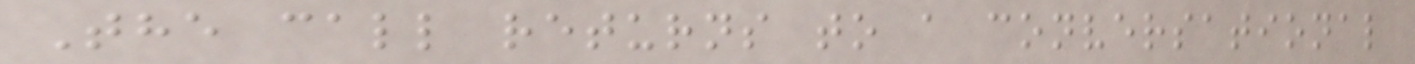The call returns to a conversational
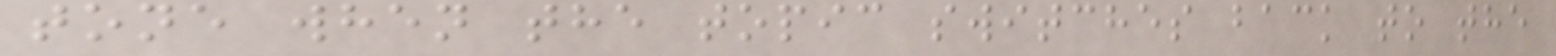tone when the topic switches back to the
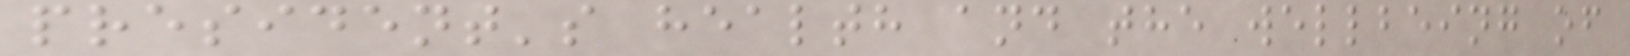president's health and the wellbeing of
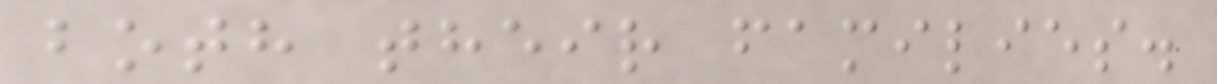both their families.
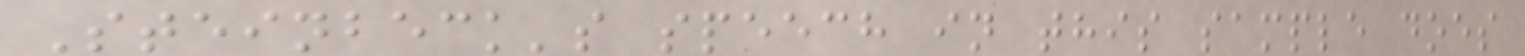Steinbeck's speech in this sample does
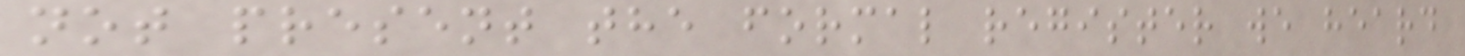not present the formal register we heard
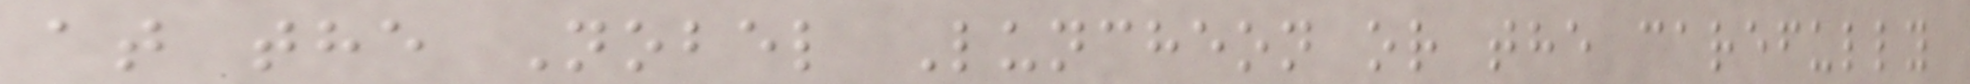at the Nobel Luncheon or the carefully
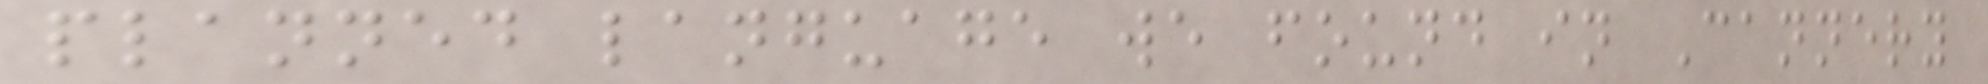planned language we found in Cannery
